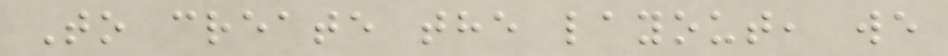To create the layout, we
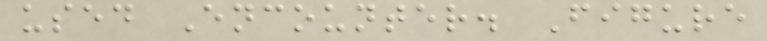used Encounter. Figure
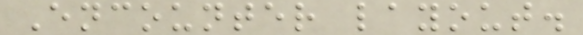Encounter layout.
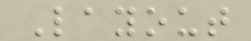Layout
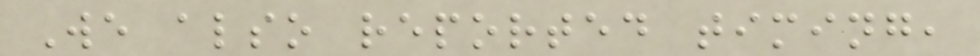We also reported timing,
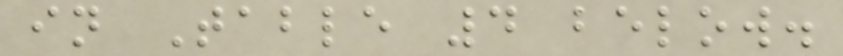in Table 4 below.
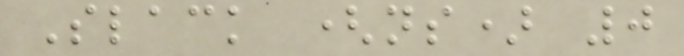Slack (ns) 0
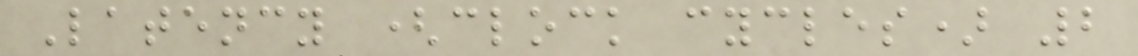Latency (clock cycles) 2
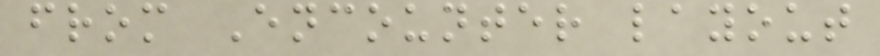from Encounter layout
